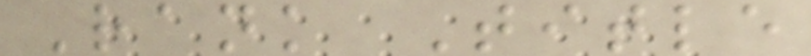Rank Title
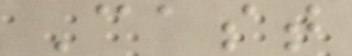Cast
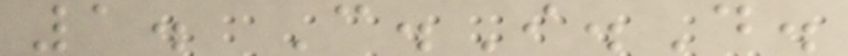1. C.I.D.
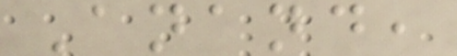Anand,
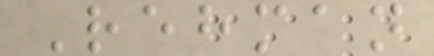Rehman
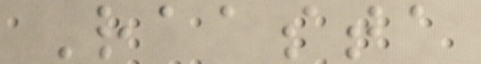Raasta
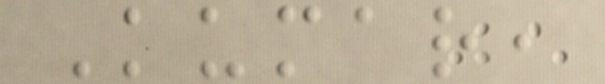Kumar,
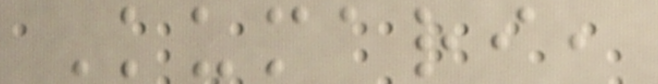Kumari,
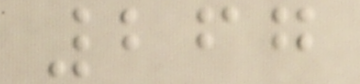267
